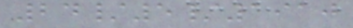24/5/1910
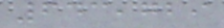643,729
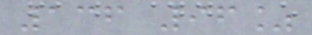136 96%
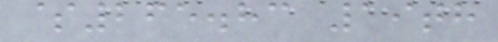$265.83 19th
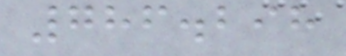786.298
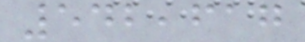542,617
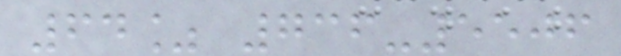64% 736-5506
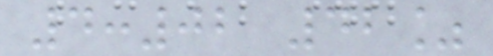4:02 42%
